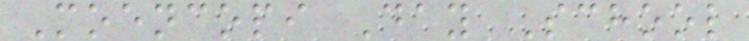Moencopi Day School
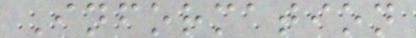Information
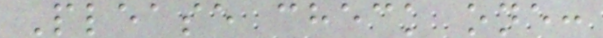Please check one:
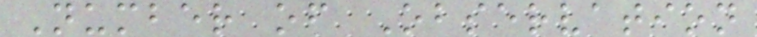Number of Observation
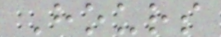Hours
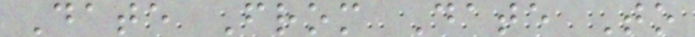Date From Date To
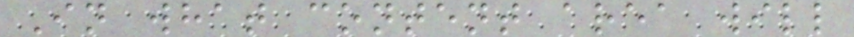In what content area will
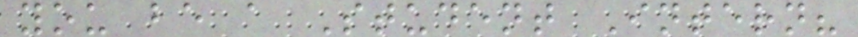you be a Student Intern?
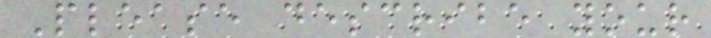Please describe your
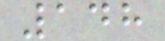148
